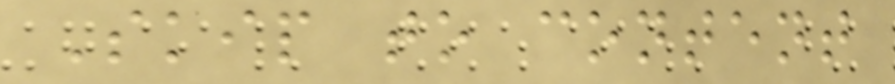Skip to content
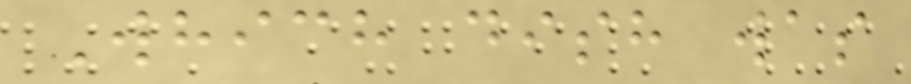Which dish was
